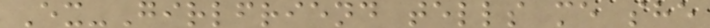Ex-Girlfriend tells me she
